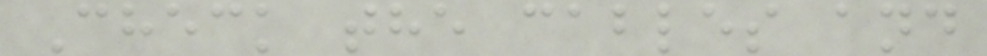Check the cables and
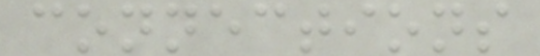connections
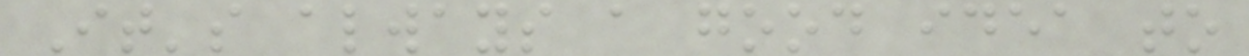It's always a good idea to
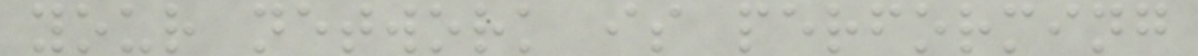your network is performing
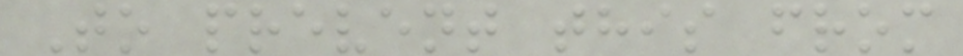To prevent this from
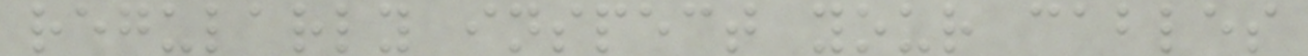regularly inspect your cables
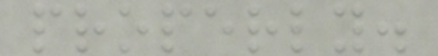properly.
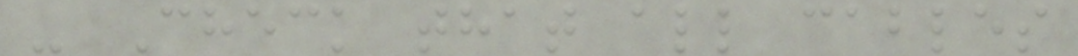- Check that all cables
